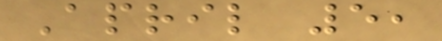April 5,
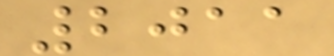2011
